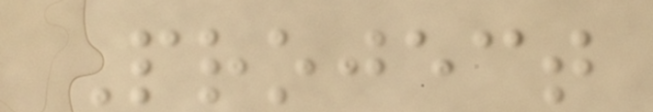Project
